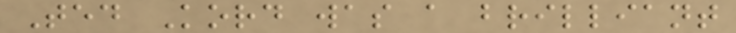Ted Kord was a brilliant
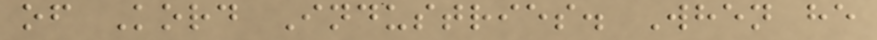of Kord Industries. When he
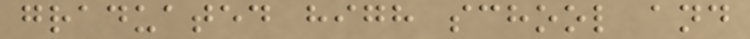graduated high school and
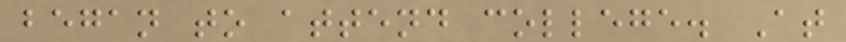began to attend college. At
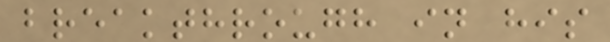breakthrough in his
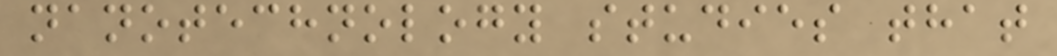nanotechnology studies that
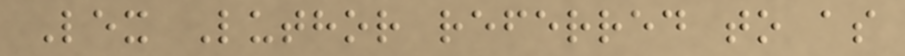Lex Luthor referred to as
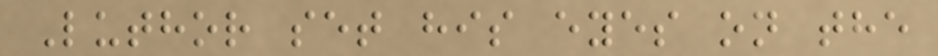Luthor set his eyes on the
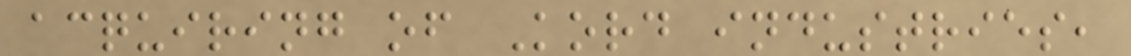acquiring of Kord industries,
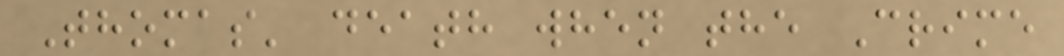Thomas' death when the Crime
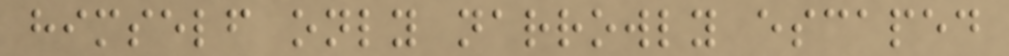himself only narrowly escaped
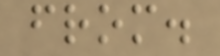from.
